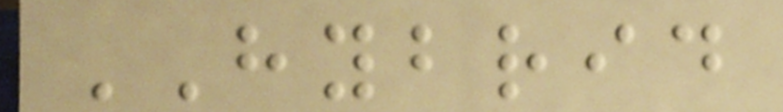HYBRID
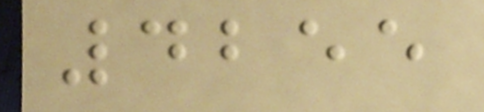4255
